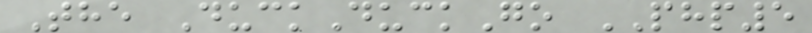The DuckDuckGo PHP5
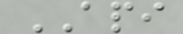API
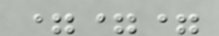===
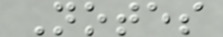Notes
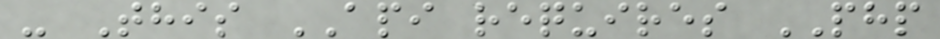- This API requires PHP
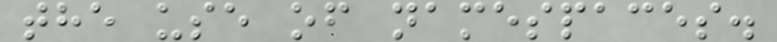the use of namespaces.
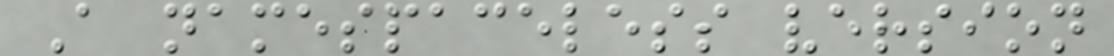A namespaceless version
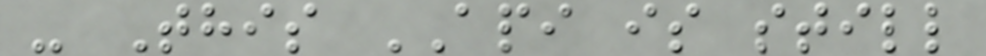- This API is still
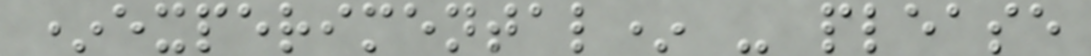*experimental* - please
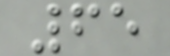65
